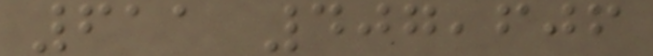611 407,606
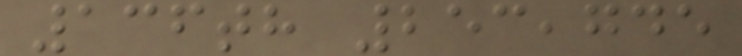136th 253,745
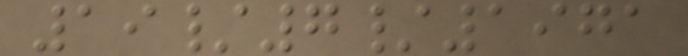19/7/1971
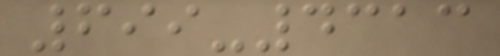699-4313
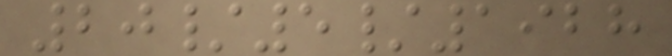20/5/1928
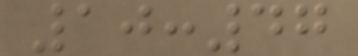10:47
